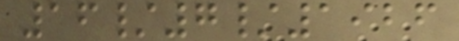16/7/1926
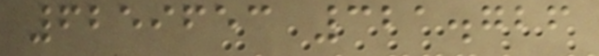6259653 321.726
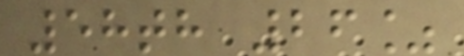58th 26%
